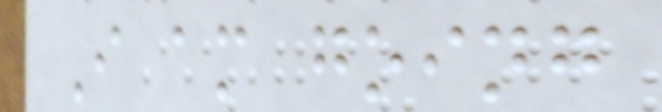I am going
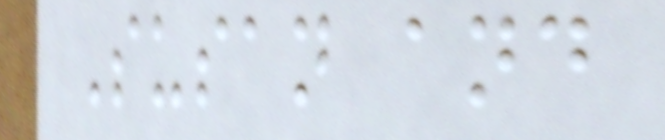Susan and
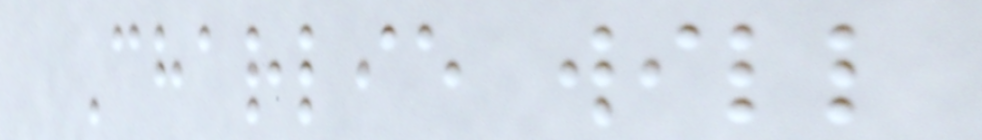Charlie will
